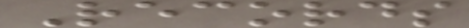Records
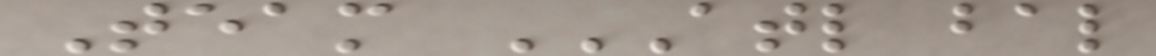Team ATL BAL
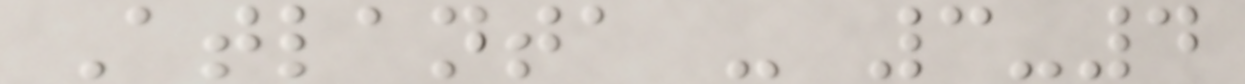Atlanta - 3-4
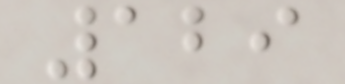129
